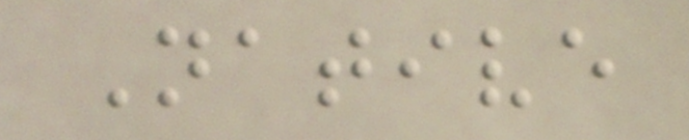Native
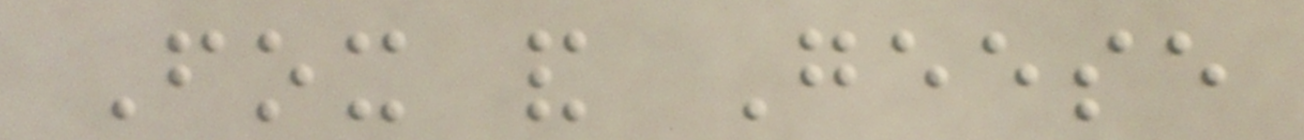Fox and Geese
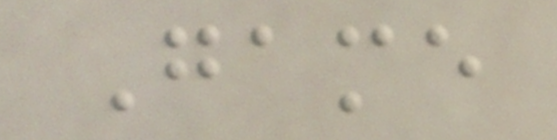Game
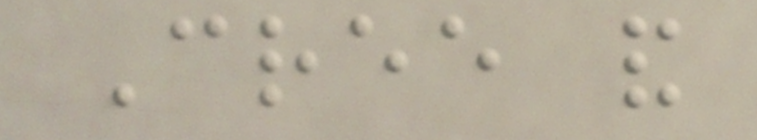Cree and
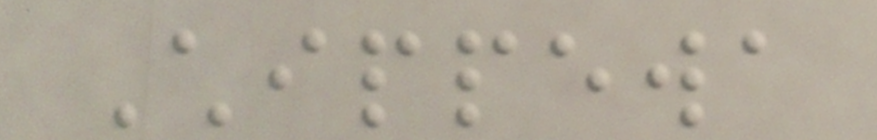Chippewa
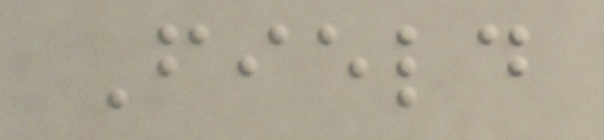Field
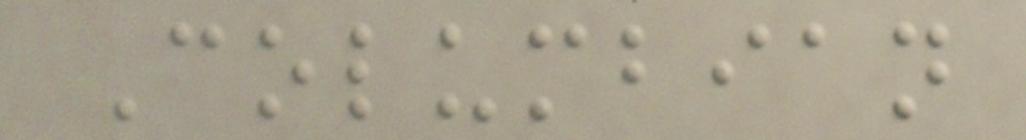Columbian
